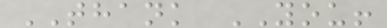THANK YOU!
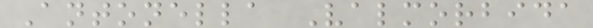Antonella Valmorbida
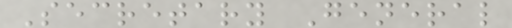Secretary General
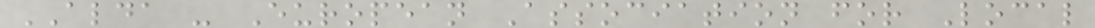ALDA - European Association for Local
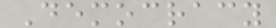Democracy
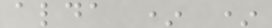alda * *
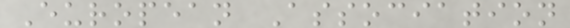European Association
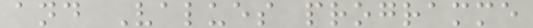and Values programme
